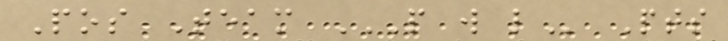Pos Team P W L Pts
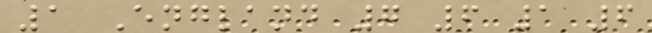1 England 7 6 1 6
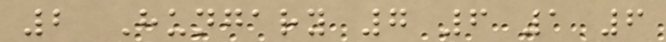2 Hungary 7 6 1 6
